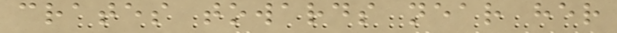crates towards near her
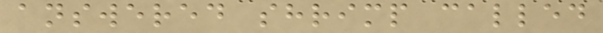answered shrimp called
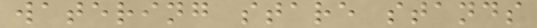watering stare stands
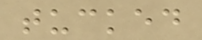tucked
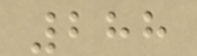288
